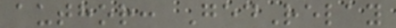author: GedRelay
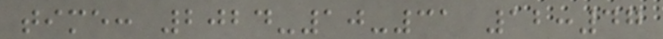time: 2024-10-31 12:47
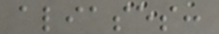aliases:
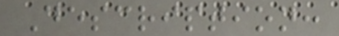Description:
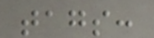tags:
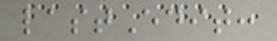lastEdit:
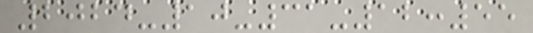2024-10-31-12:55
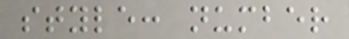style: number
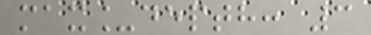max_depth: 3
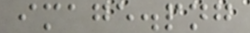image.png
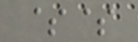$$
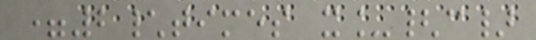=2\times x_{c}
